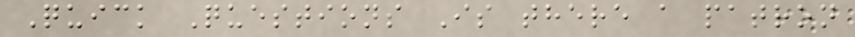Quick Questions Is there a patron
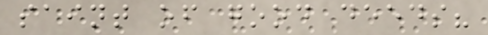saint of good deeds?
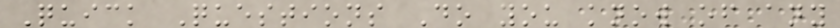Quick Questions Do you know of any
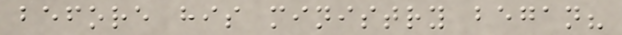before his ministry began?
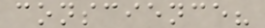conscience?
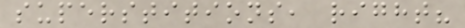superstitions, right?
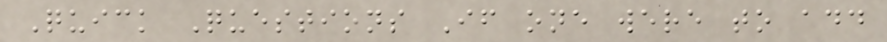Quick Questions If one were to add
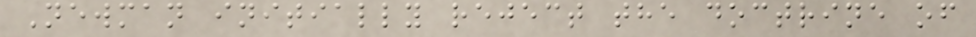Newman initially reject the doctrine of
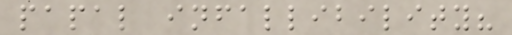papal infallibility?
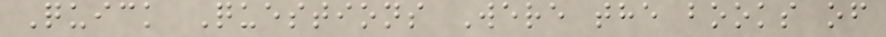Quick Questions Were the books of
